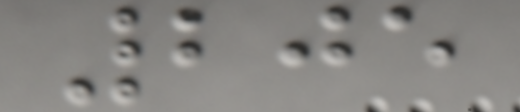205
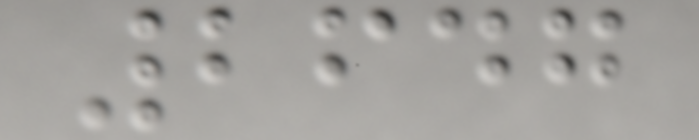2647
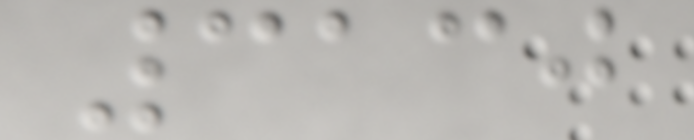3130
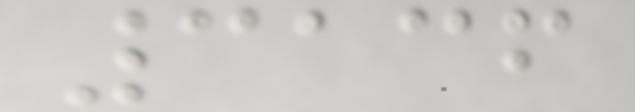3136
